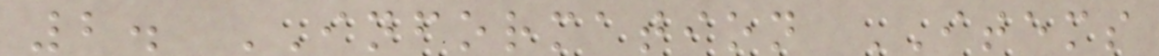2. INFORMATION ITEMS
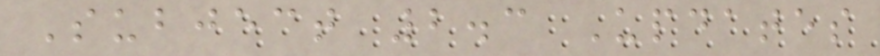Subject 2.3 Updates
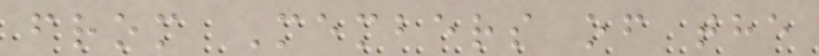from Members of the
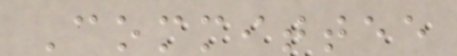Committee
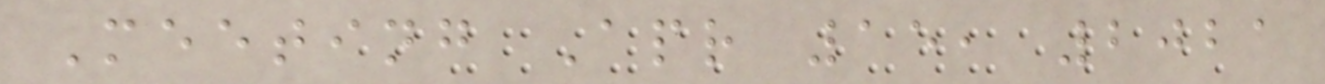Meeting Apr 15, 2021
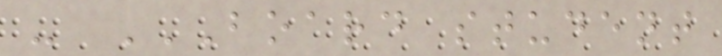- BOARD STUDENT
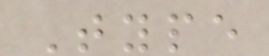Type
